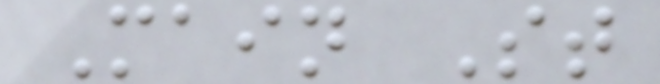Main St
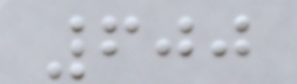600
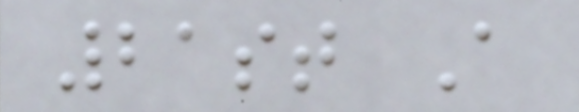21st A
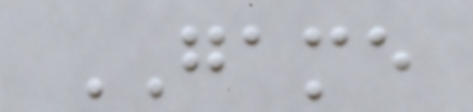GAME
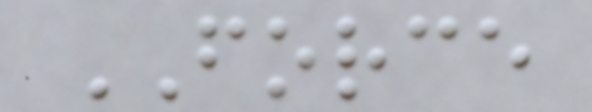FORCE
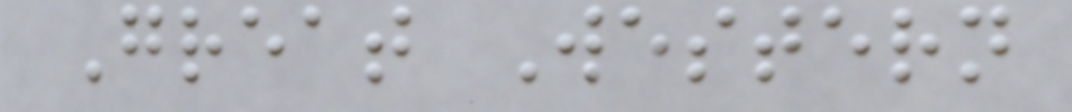Great Western
